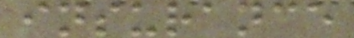insurance
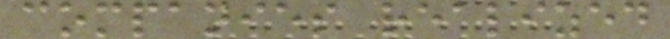companies realized
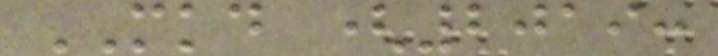MKD (2019:
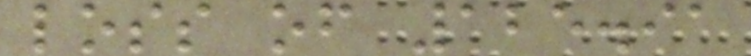loss of 125.91
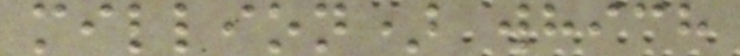million) which
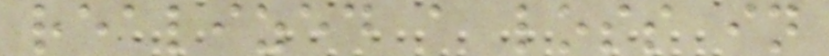realized a loss in
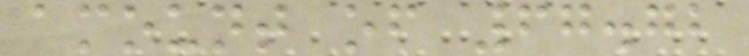amount of 67.72
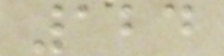124
